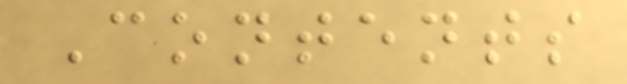Contents
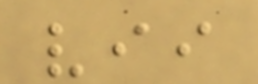vii
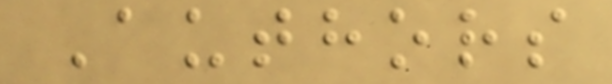Authors
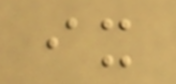ix
